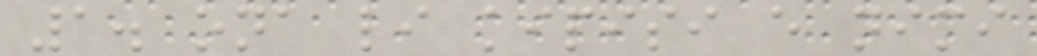1. ona li kipisi e nimi
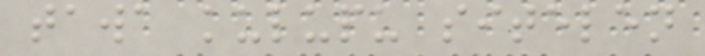tawa kulupu sitelen
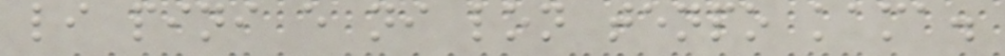li pini e ni lon tenpo kama.
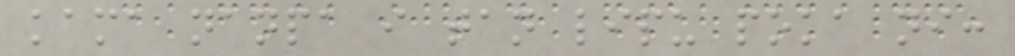kama nanpa i tan lipu poka ni:
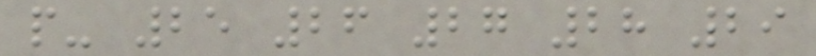p- 25 26 27 28 29
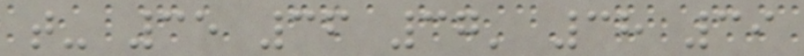t- 35 36 37' 38 39
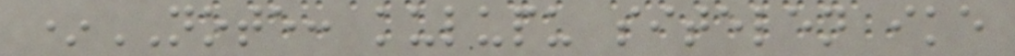*NOTE: kulupu sitelen ike
